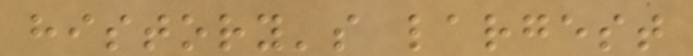history's largest
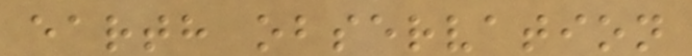earth observation
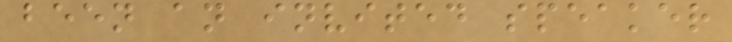been an invited speaker
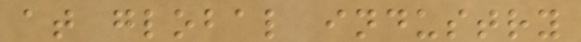at global industry
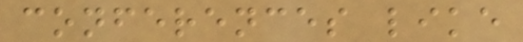conferences like
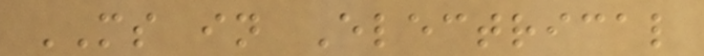MS in Electrical
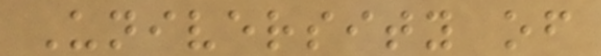University of
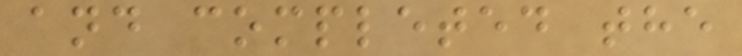and completed the
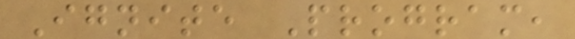Ignite Program,
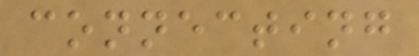connecting
